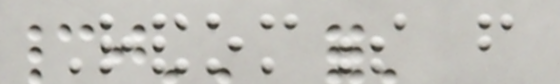Randomness from
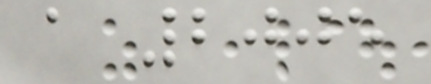a 2005
